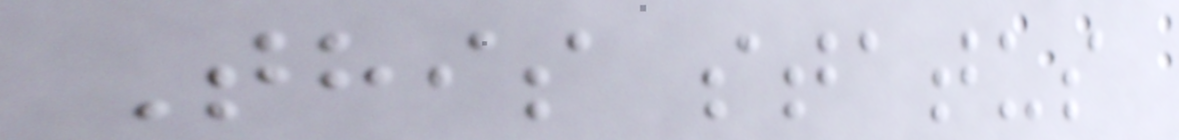This status
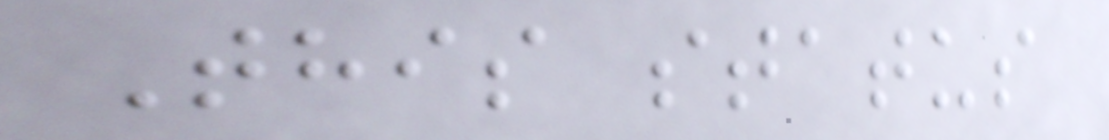This status
